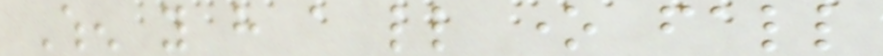When you have a little one fall
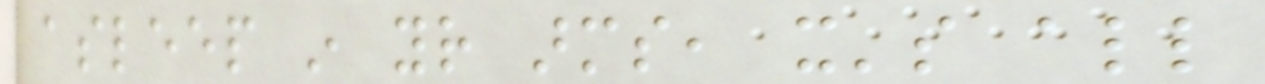asleep in your arms, it's all
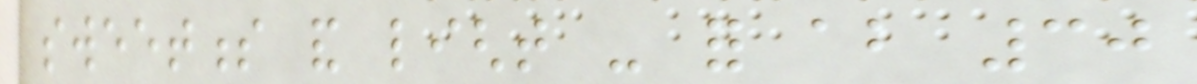sweetness and light - for about 30
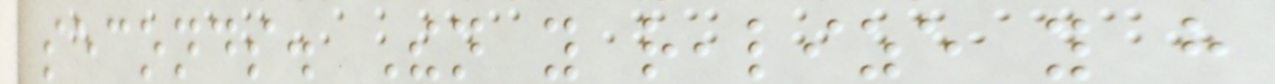seconds. Then you realize you have
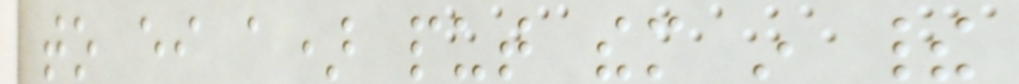to either a) put them in their
